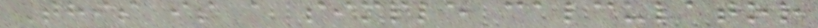This is a simple calculator
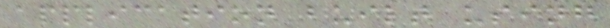application built using
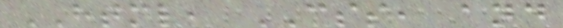HTML, CSS, and
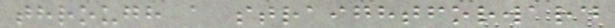through a straightforward
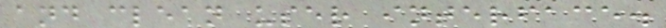and clean user interface.
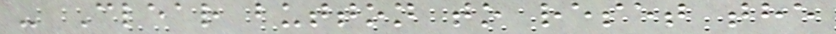- Clear button to reset the
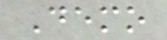Demo
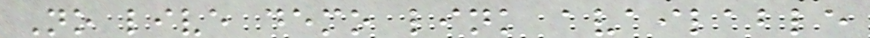No live demo link available
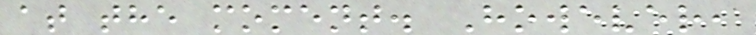at the moment. However,
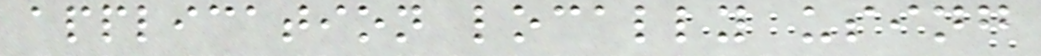application locally using
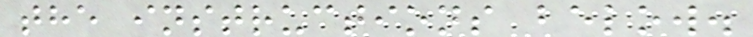the instructions below.
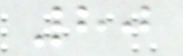80
